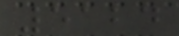5124
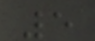5
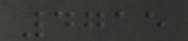4715
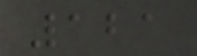121
